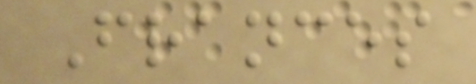Frances
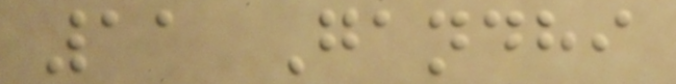11 Gandhi
